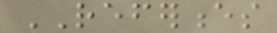REFERENCES
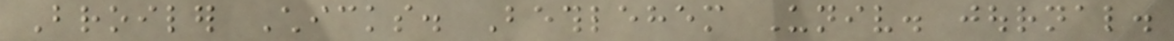Broiler Chicks. Bethlehem Univ. journal.
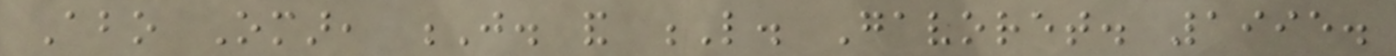Abo Omar, J. and L. Gavoret. 1995.
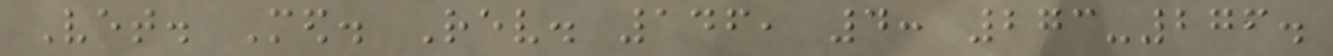Vet. Med. Rev. 146, 4: 273-276.
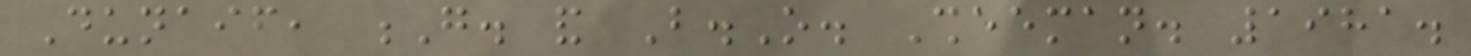Dunaif, G. and B.O. Sheeman. 1981.
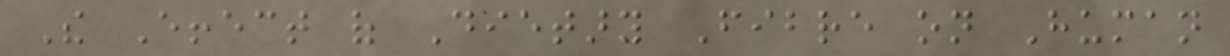The Effect of Dietary Fibre on Human
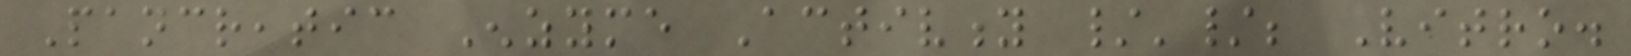Pancreatic Enzyme Activity /'/; Vitro.
